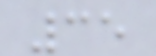35
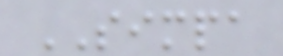SIMPA
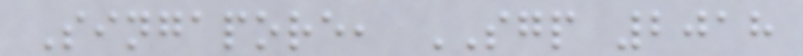Singapore, SGP 2018
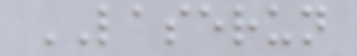LASERUN
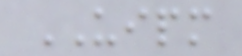UIPM
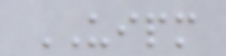UIPM
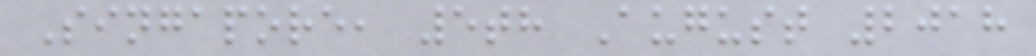Singapore, 5th August 2018
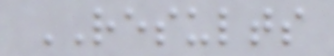RESULTS
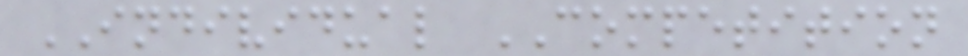INDIVIDUAL COMPETITION
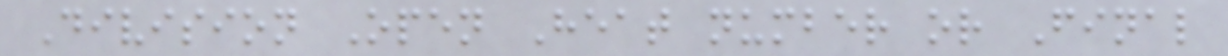Division Open Heat number or Final
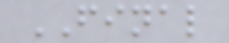FINAL
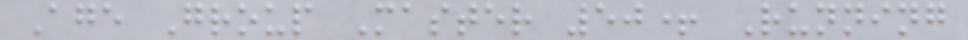Age Group Master 50+ Running
